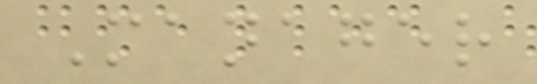Manager
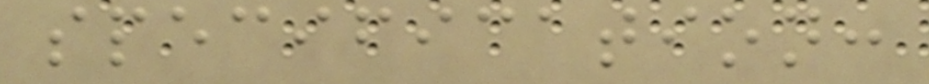specification:
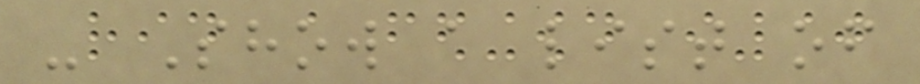- Show a list of
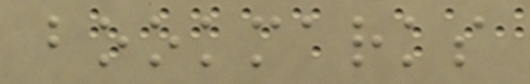bookmarks
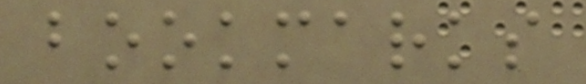bookmarks
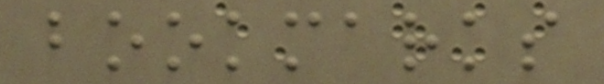bookmarks
